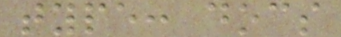type: docs
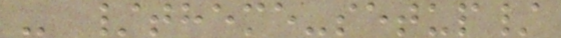- /theme-setup/
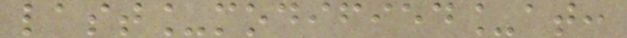last_modified_at:
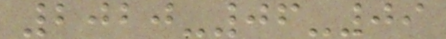2020-06-09
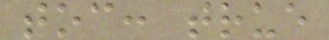toc: true
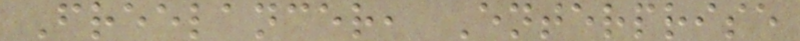Freelancer, Enterprise
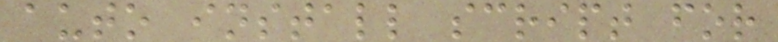auto install script for
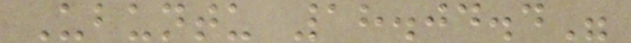Ubuntu 18.04.4"
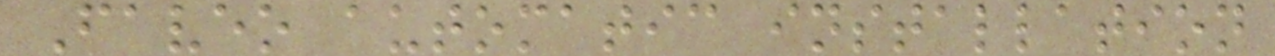Faveo automatic installation
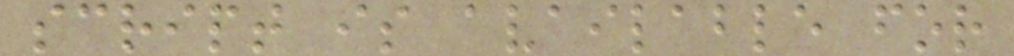script is available for
